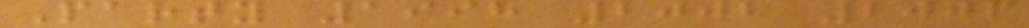Party 1998 2002 2006
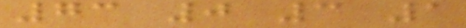73 0 3 1
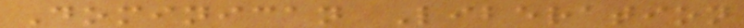Dominican Liberation
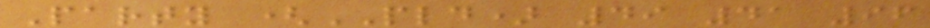Party (PLD) 49 41 96
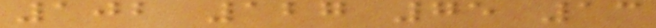102 127 75 13
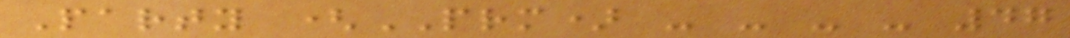Party (PRM) - - - - 47
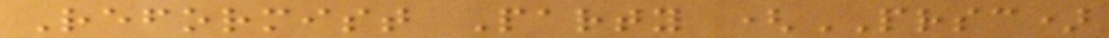Reformist Party (PRSC)
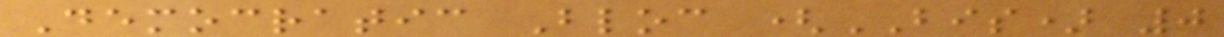Democratic Bloc (BIS) 0
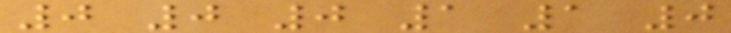0 0 0 1 1 0
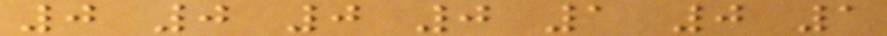0 0 0 0 1 0 1
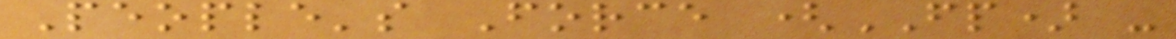People's Force (FP) -
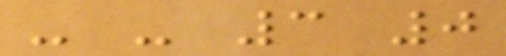- - 3 0
